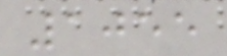1055
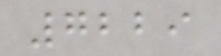7229
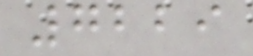7229
